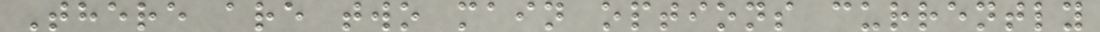There are two main options currently
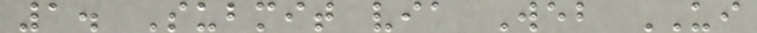1. Submit via Web UI
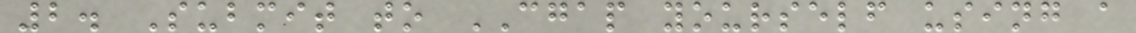2. Submit to CGAP yourself using a
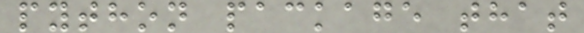python package that
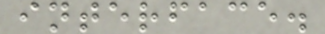interface.
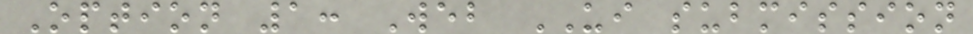Option 1: Web UI submission
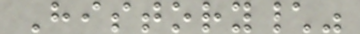History\"
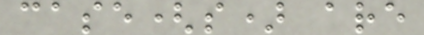case(s) are
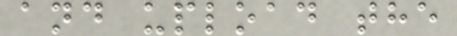and upload the
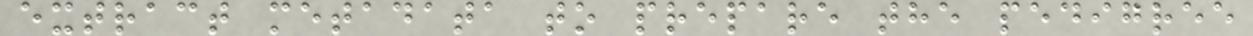extract metadata to prepare the pedigree
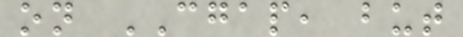on CGAP, but
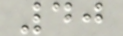40
